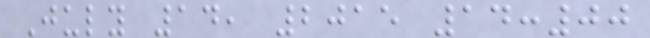July 14, 2015 14:00
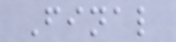Final
